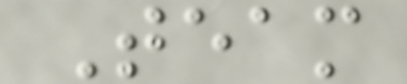Team
